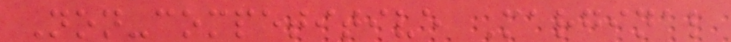Non-competitive Marginal
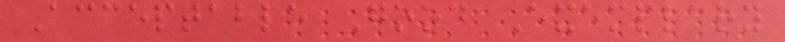Acceptable Good Exemplary
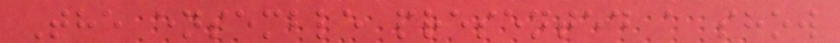The ensemble presented a show
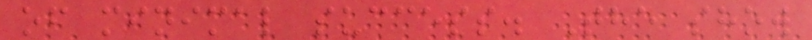of minimal success. The show
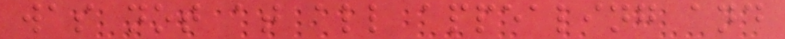was not at all appealing and
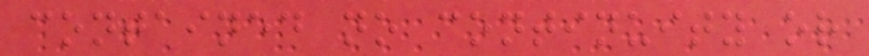contained no continuity or
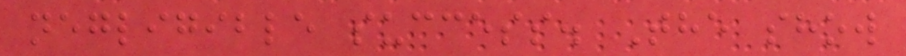negligible success. The show
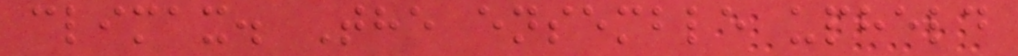climax. The ensemble upheld
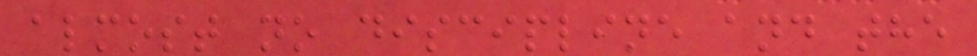almost no discipline and the
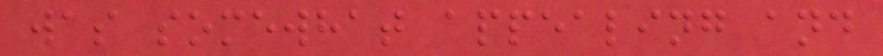was somewhat appealing and
